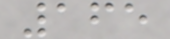165
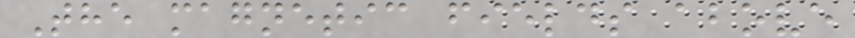The magnetic fields above
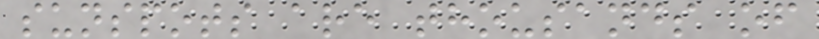sunspots are thousands of
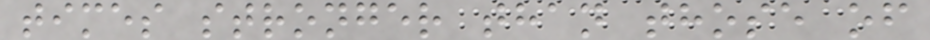times stronger than those of
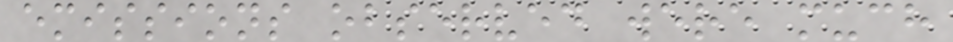emissions observed were much
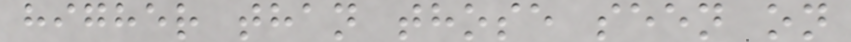higher than those seen on
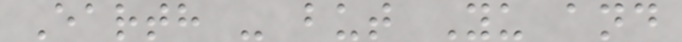Earth - but Yu and
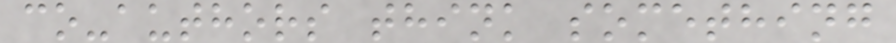co-authors think something
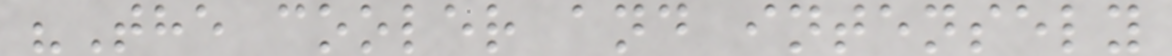"The cooler and intensely
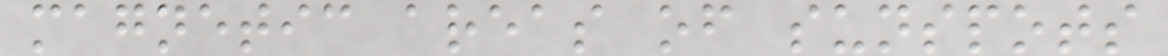magnetic areas of sunspots
